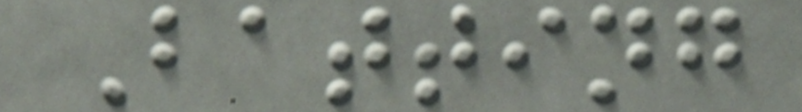Batting
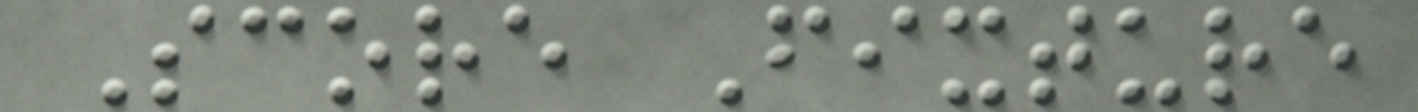Score Fixture
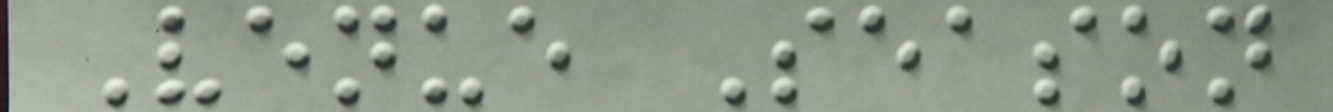Venue Season
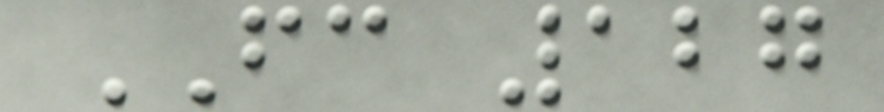FC 127
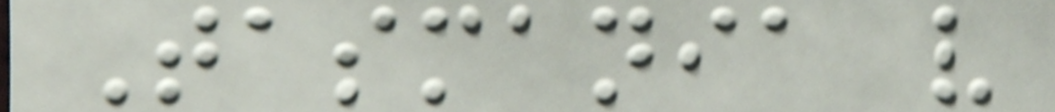Tasmania v
